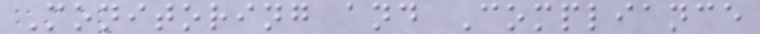Monitoring and Compliance
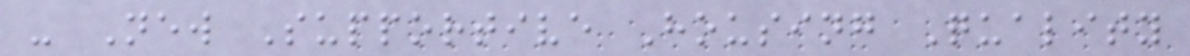- New Supportive Housing Quality
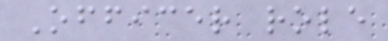Officer role
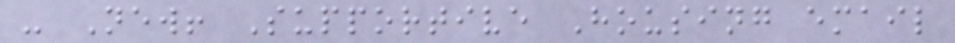- New! Supportive Housing email
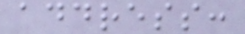address:
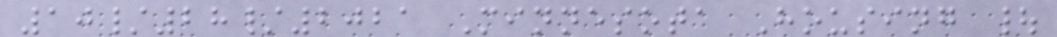10/28/2021 Minnesota Housing |
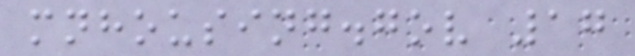mnhousing.gov 17
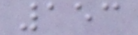153
